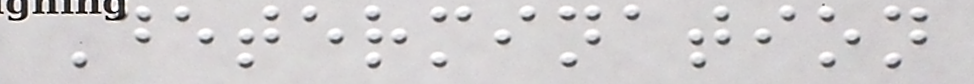Determination
